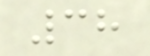38
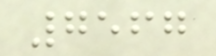7567
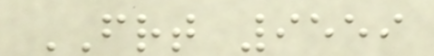FRT 9559
